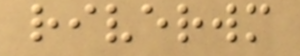riverwm
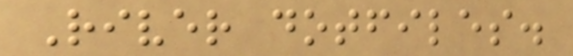River dotfiles.
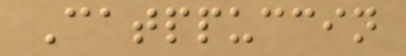Catppuccin
